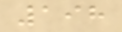198
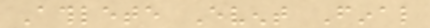Athlete Event Final
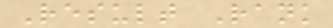Result Rank
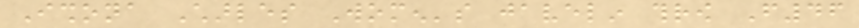Ishona Charles Women's javelin throw F46
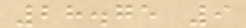28.75 9
